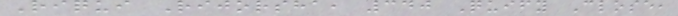Riqui Rijorsha, 340 Quify Close,
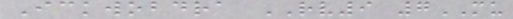Ickwobdra RV9 7MU
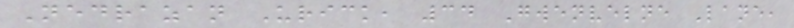Nedrazan Urick, 34 Gwenvelne Lane,
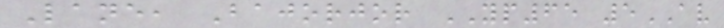Lane, Bajorjor YP65 5AV
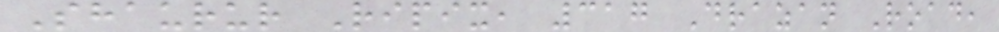Shaurur Ripix, 317 Drazan Road,
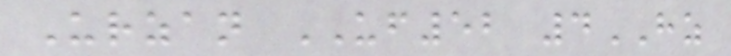Urzan UF52 4HZ
